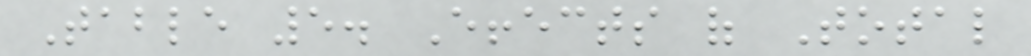Table 5. Effects of Total
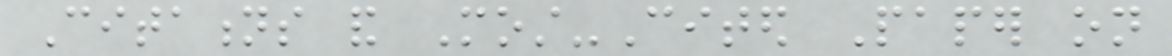Citations and Most-Cited Paper on
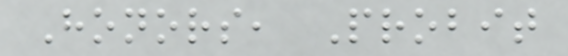Honors, Probit
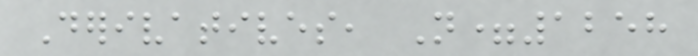Derivatives, N=1258
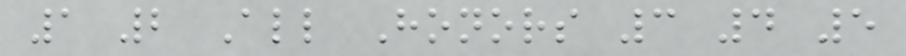1 2 All Honors 3 4 5
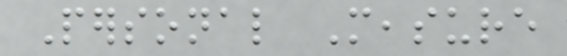Personal Measure
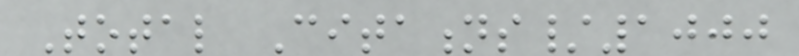Total Citations/1000
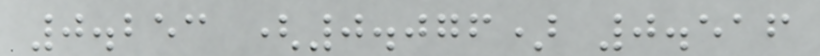0.253 (0.076) 0.516
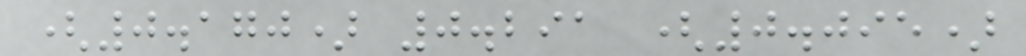(0.170) 0.291 (0.095)
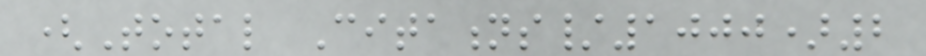(Total Citations/1000)2
